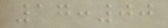17:00
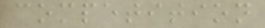competition
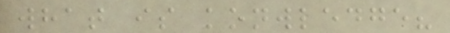what is konwledge?
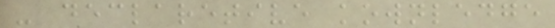- declaretive kownledge
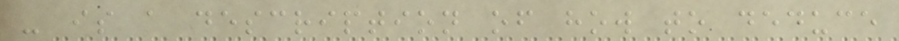- is a description of how to deduce
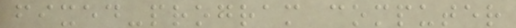fixed-program computer
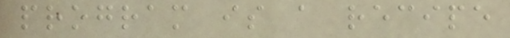program is a recipe
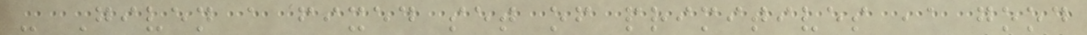- Given a fixed set of primitives ,a good
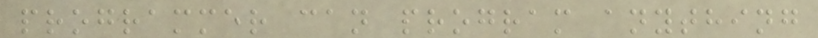programmer can program anything
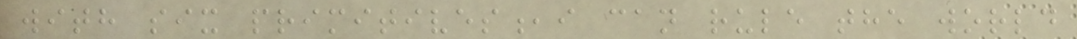with six primitives,i can rule the world
